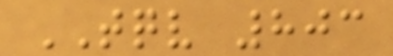TQV 803
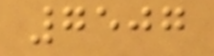7507
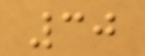30
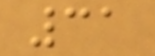31
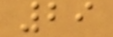29
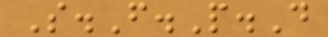S.F.P.D
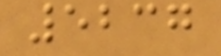5237
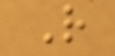R
